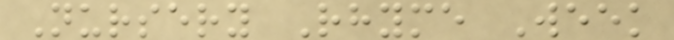Nursery Rhyme Week
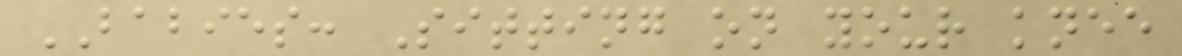BABIES: Sitting on your knee
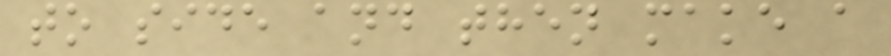to side and then make a
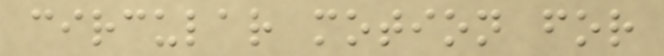circular motion for
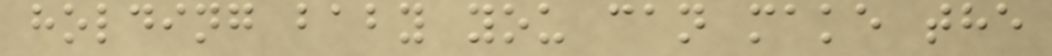holding baby you can make the
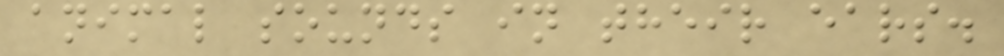animal sounds in their ears.
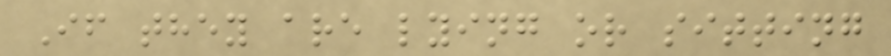If they are lying or sitting
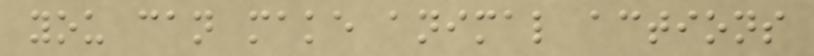you can make animal actions
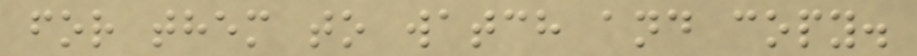for them to watch and copy.
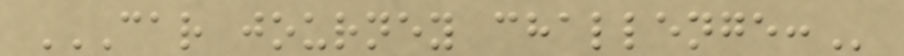CAR JOURNEY CHALLENGE:
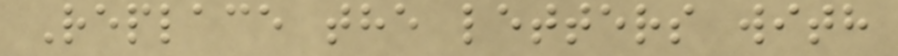Replace the letters with
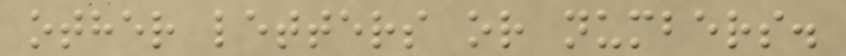other letters or numbers.
